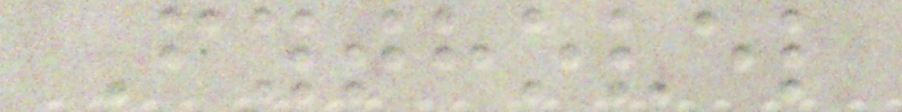Fythovel
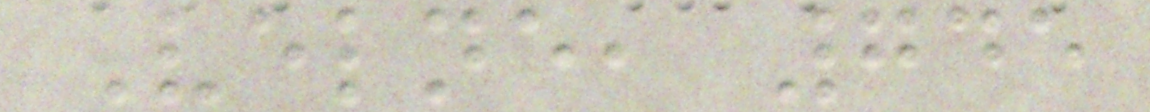Velne, 745
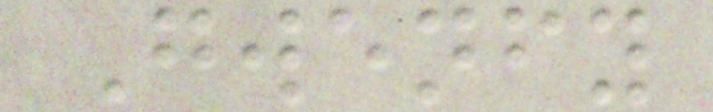Gwenfy
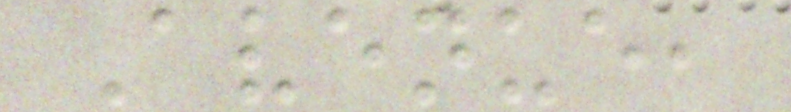Avenue,
